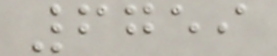6759
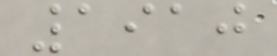1910
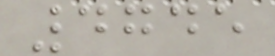4745
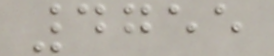4755
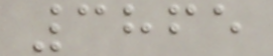3865
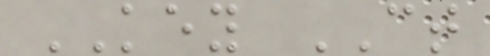KEY CT
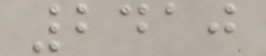2410
